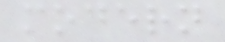modern
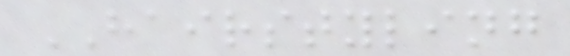HAIRSTYLING
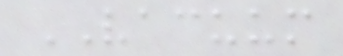VACUUM
